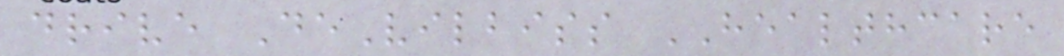drive DeVilbiss HEALTHCARE
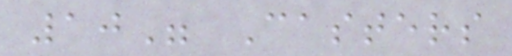10" Casters
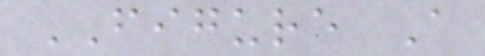FIGURE A
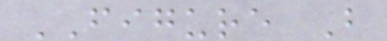FIGURE B
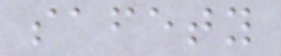safety
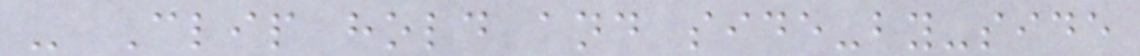- Clip hold and side-by-side
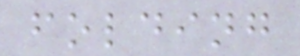folding
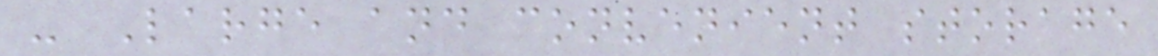- Large and convenient storage
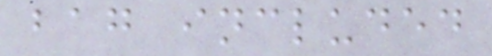bag included
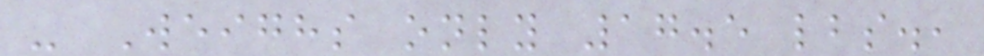- Weighs only 17.5 lbs.,
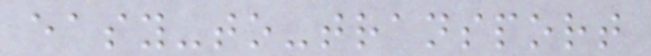easy-to-transport
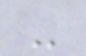-
